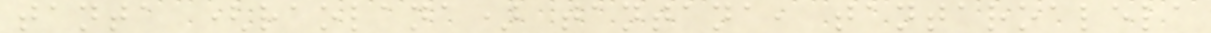tanta (raolana) tantana, tantaroalela
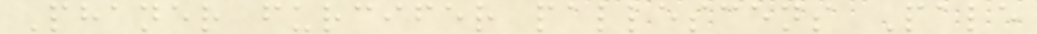Phaner furcifer pallescens Pale
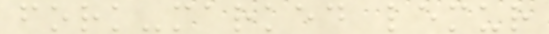fork-marked lemur
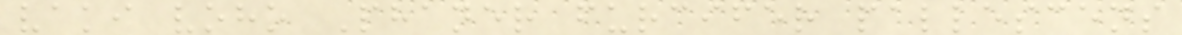vaki voho Phaner furcifer pallescens
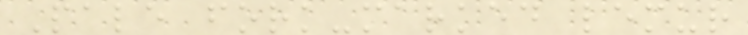Pale fork-marked lemur
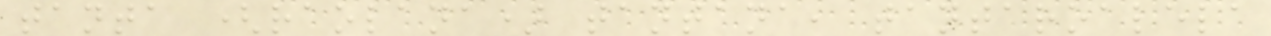tanta (raolana) tantana, tantaroalela
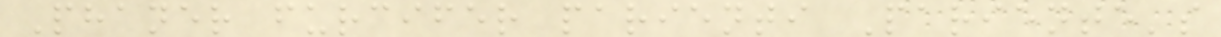Phaner furcifer parienti Pariente's
